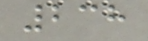238
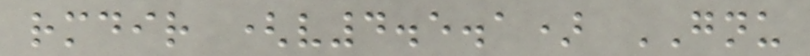rmdir (v4.5.1) GNU
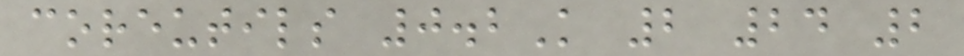coreutils 0.2K 2 24 2
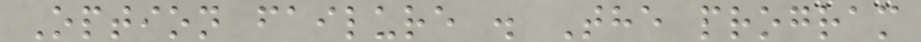Option failure . The program
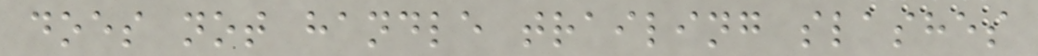does not handle trailing slashes
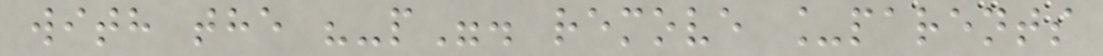with the "-p". remove _parents
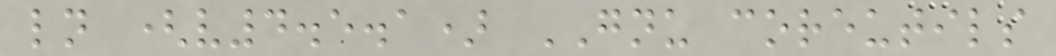ln (v4.5.1) GNU coreutils
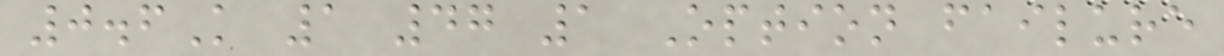0.6K 1 47 1 Option failure
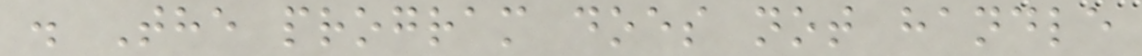. The program does not handle
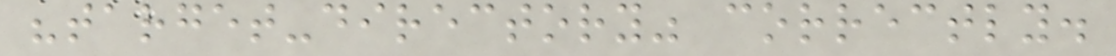"target-directory" correctly.
